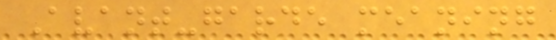Avant-garde meaning
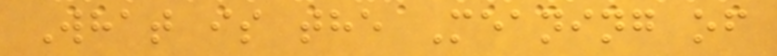What is the Meaning of
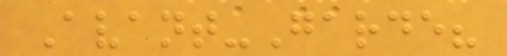Avant-Garde?
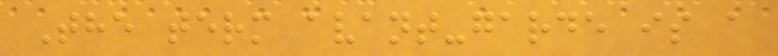The term avant-garde is a
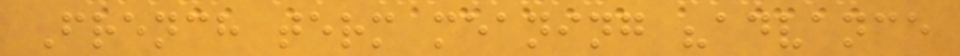French term meaning "advance
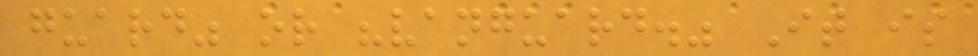guard" or "vanguard." It is
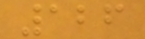126
